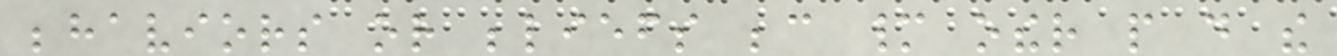behaviors or beliefs because many other people do the
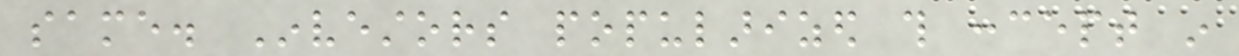same. Investors popularized this concept in
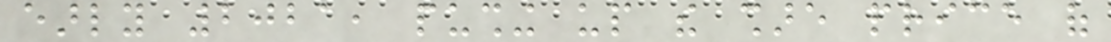early 2021, pushing up the share price of
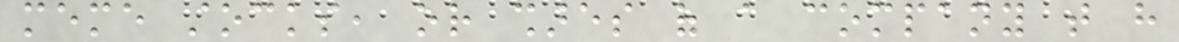meme stocks, or shares of a company that have
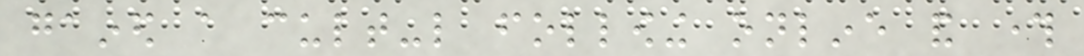gained a cult-like following online and through
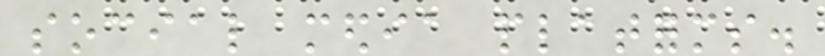social media platforms.
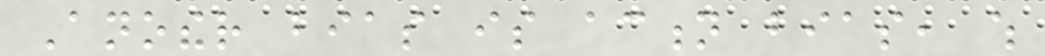Another bias is action bias, which
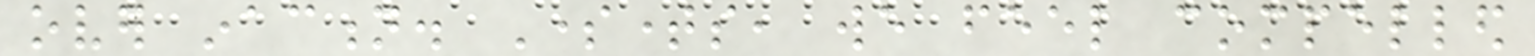over inaction. Sometimes, we feel compelled
